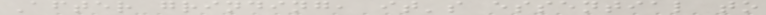After grinding, it's essential to
